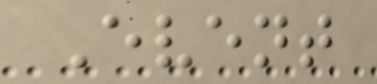Event
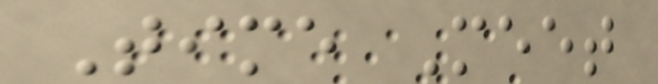Time Meet
